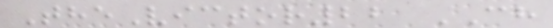TheVictor22 CH
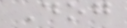Dog
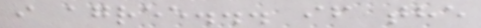i agree... if the
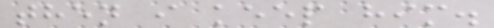then i keep him.
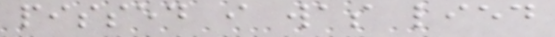pissed i was lied
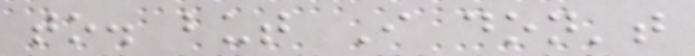to. but I don't
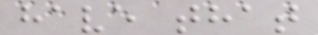have that
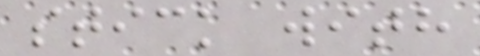stick with
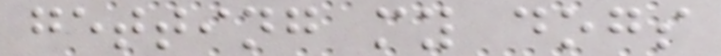getting my dogs
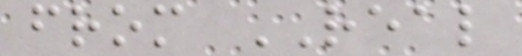from REAL
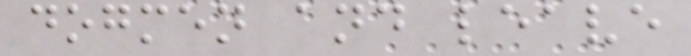dogmen and leave
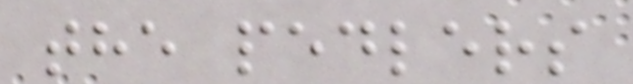the pedlers
